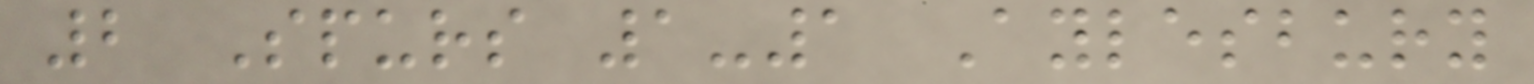2 Spurs 1-1 Aylesbury
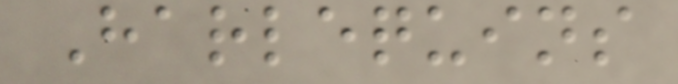Harlequins
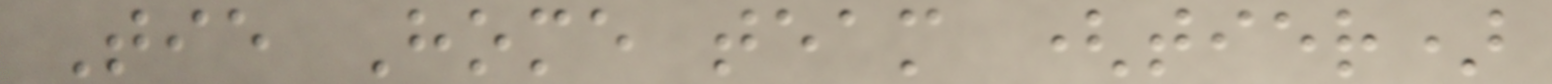Tie Home team (tier)
